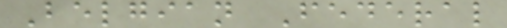Belgian Federal
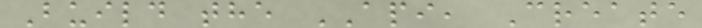Build the API, Create
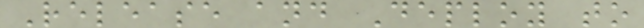Release and Deploy to
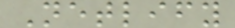Netlify
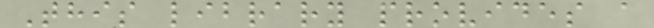This library provides a
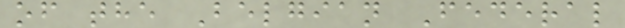of the Belgian Federal
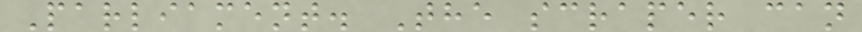Parliament. The scraper can
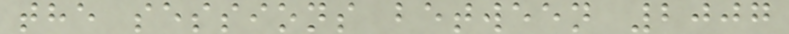the sessions between 2007
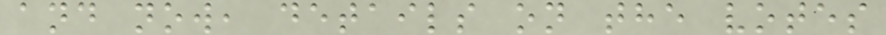and now, details on the votes
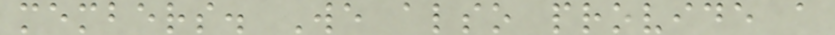members. We also provide a
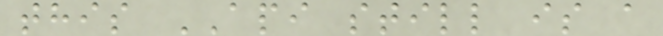this API still is a
